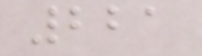221
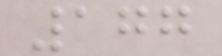177
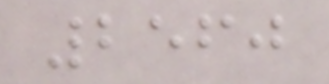2560
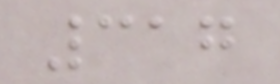317
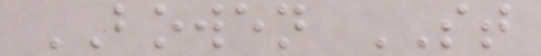BOWEN ST
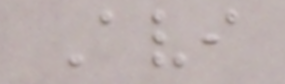Avi
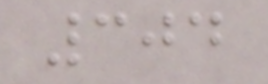304
